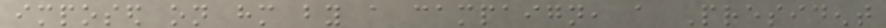imposed on him by a campaign, a President
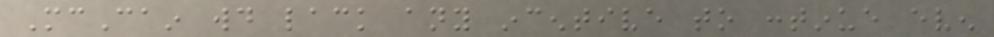McCain would lack any incentive to continue even
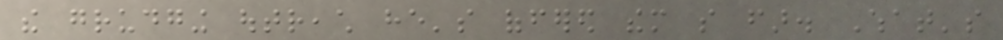the grudging outreach he's offered them so far. What's
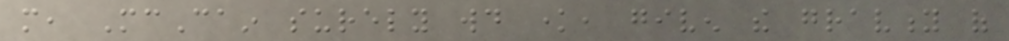more, McCain surely would know, given the gravity of
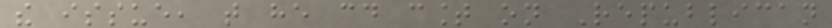the issue, that he could count on Republican
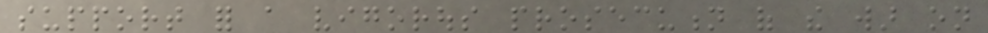support for a vigorous prosecution of the war on
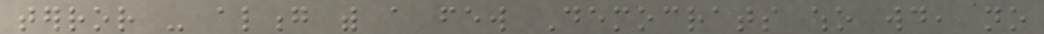terror - along with a few Democrats who would, no
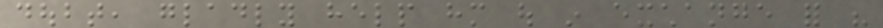doubt, gladly help him out in exchange for his
